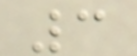3
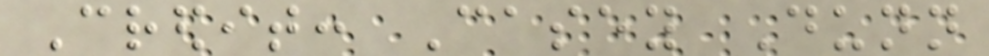Credit: Casey Dunn
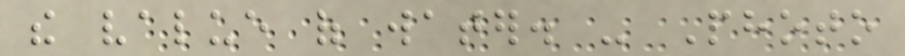the value of water. - Photo
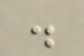.
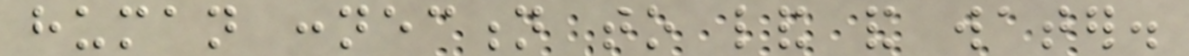human connection to land and water.
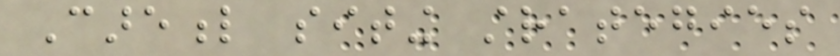Careful siting strategies
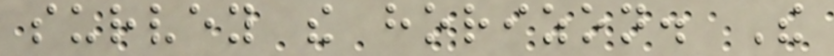survey the horizon. The
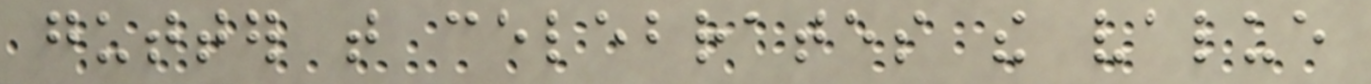gutter that celebrates the value
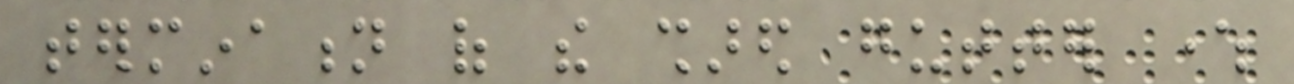termination of the shared gutter where
